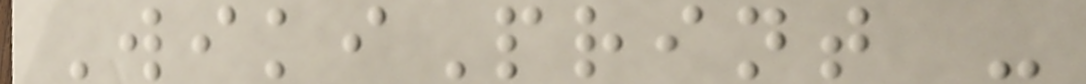WikiPrint -
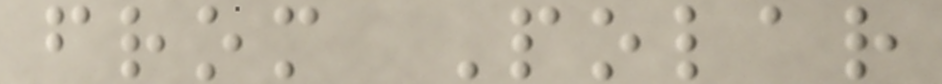from Polar
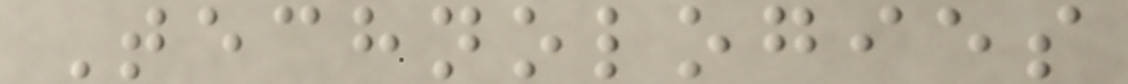Technologies
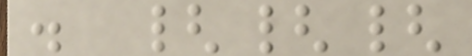. {{{
